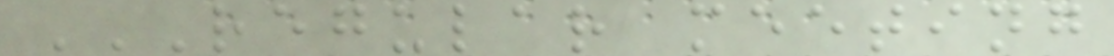REGULAR MEETING
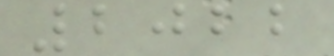2022
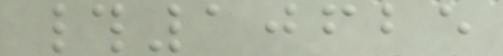#10625
